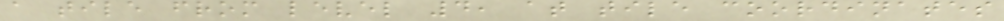a tile from level 4, at tile coordinates
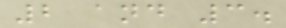2 and 3.
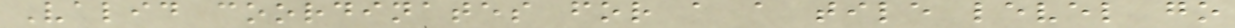Valid coordinates for a a tile level go
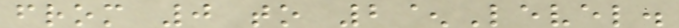from 0 to 2^Level.
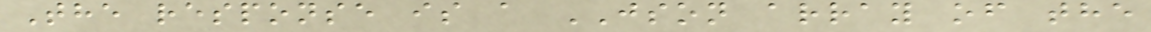The response is a JSON array of the
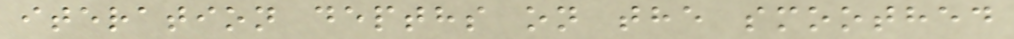iteration depths on the smoothed
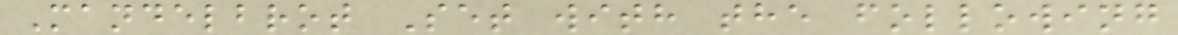Mandelbrot Set with the following
